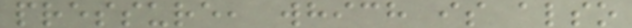pressure, which is also
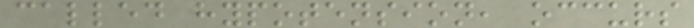called hypotension, occurs
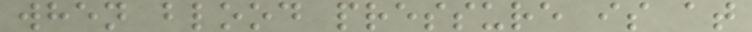when blood pressure is at
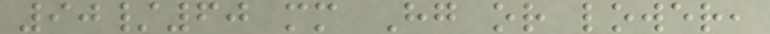90/60 mm Hg or lower,
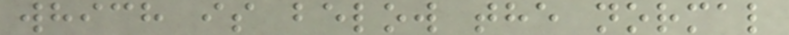which is below the normal
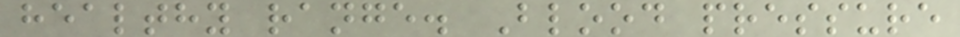healthy range. Blood pressure
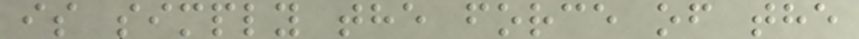is simply the force of the
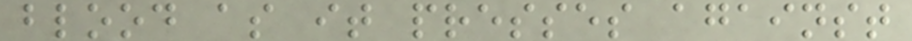blood as it presses against
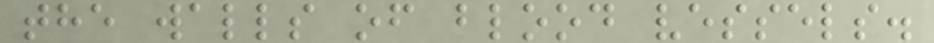the walls of blood vessels.
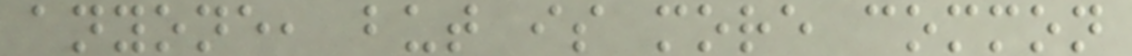anyone, but is more common
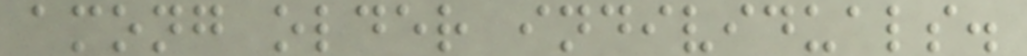among older individuals.
